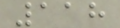118
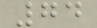74
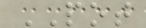POT
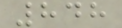848
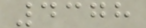4378
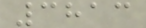3813
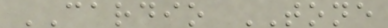CARDIO TONE
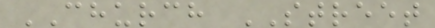CHURCH STREET
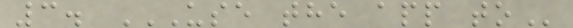3. USE THE APP TO
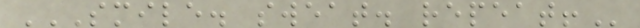SMILE. SWEAT. REPEAT!
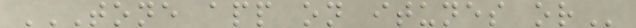TONE APP ON ITUNES OR
